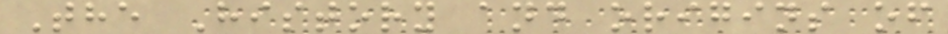The History and origins of
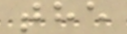the
